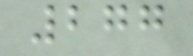277
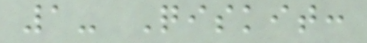1- Qiskit:
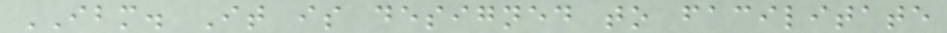IBM. It is designed to facilitate
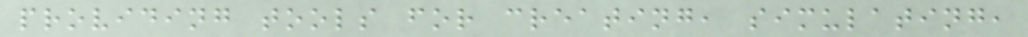providing tools for creating, simulating,
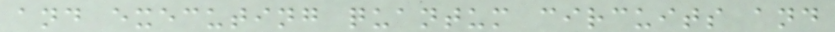and executing quantum circuits and
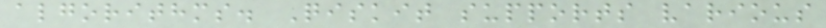algorithms. Qiskit supports various
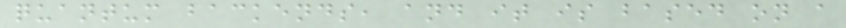quantum backends, and it is based on a
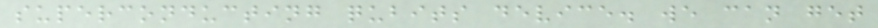superconducting qubits device. we can get
